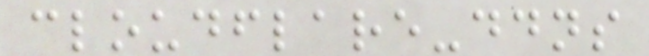cloudflare-ddns
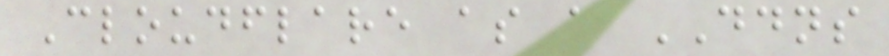Cloudflare as a DDNS
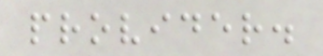provider.
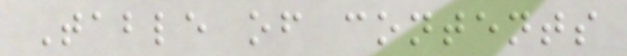Table of contents
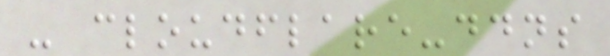- cloudflare-ddns
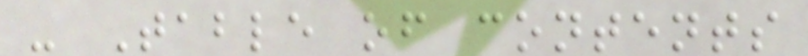- Table of contents
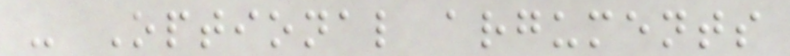- Optional arguments
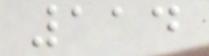114
